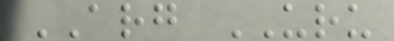ARG URU
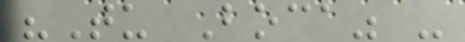"Tu Boca" -
